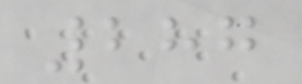287
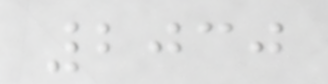2030
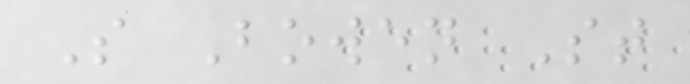S Bowen St
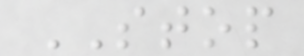STOP
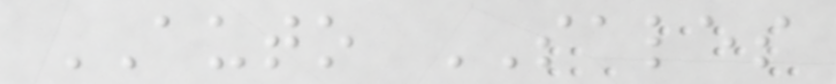AUTO SALES
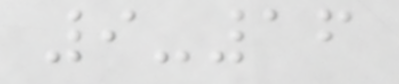9-16
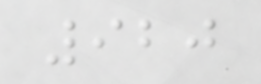920
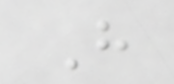H
